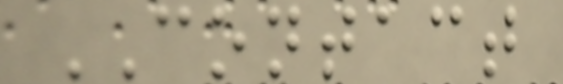CONTACT
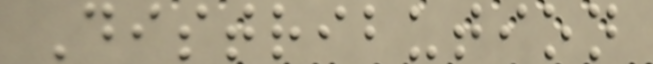Distribution
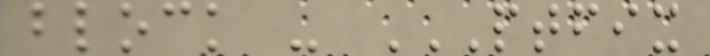block - PTFIX
